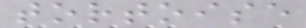tortoise
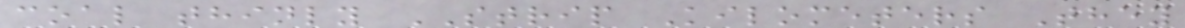coal thinly STRIP Kilometers They
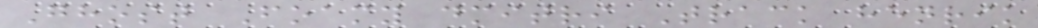Ghost Foamy dmitri Track henrik
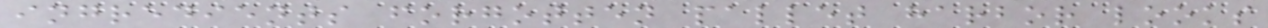ingredients forgotten pallet harbor looks
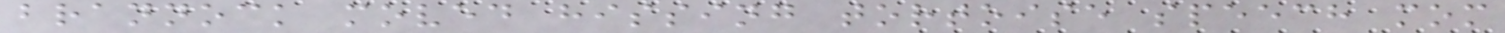brannock moved hissing tortoise speech mom
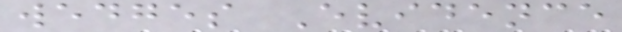wedges Evidence
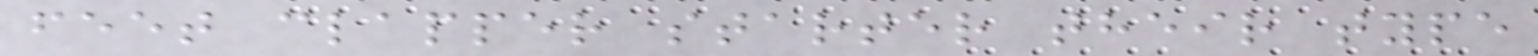feet clapper starter their type
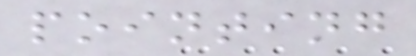pointing
